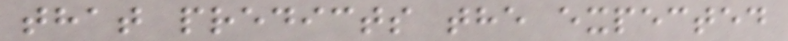that predicts the expected
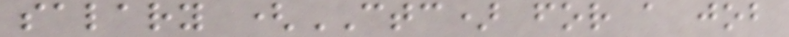salary (CTC) for a job
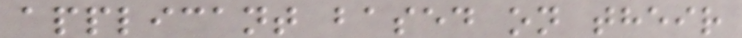applicant based on their
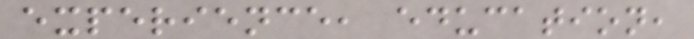experience, education,
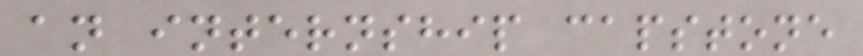an internship capstone
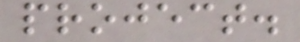project.
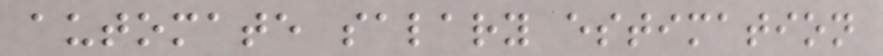automate salary estimation
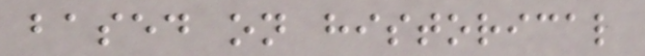based on historical
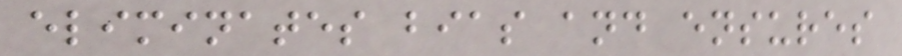eliminates bias and ensures
